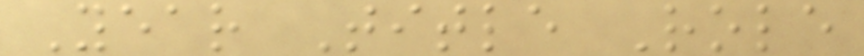Year Title Role
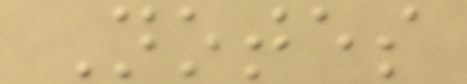Notes
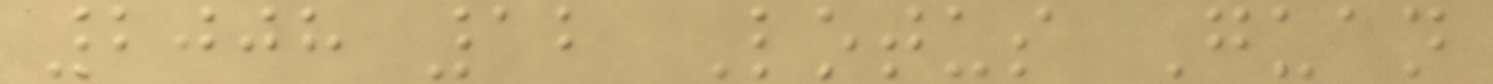2008 12 Lotus Guan
